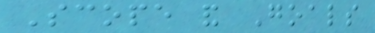Scope and Goals
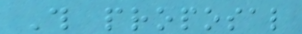This proposal
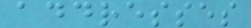addresses
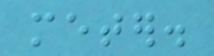meter.
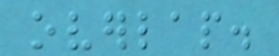overlap.
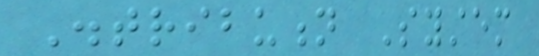Distribution System
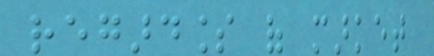regardless of market
